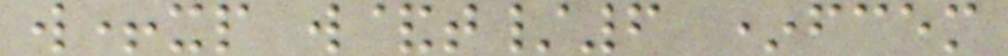w+xp w&t/6 *fcem
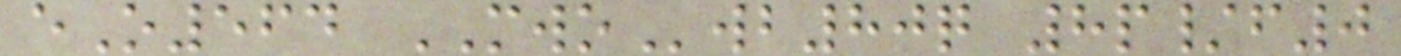eO564 MWOwb80q 8p/f0
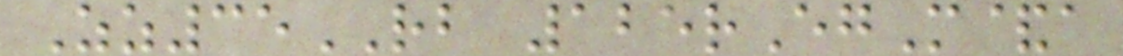Zz35RB 125rEgM&a
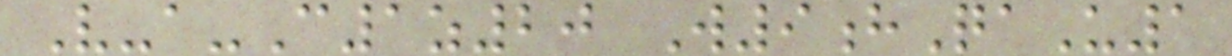V-a-C1z20 W9hQaU1
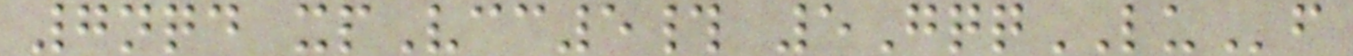7nqd xpVcc5# 5GqqLUf
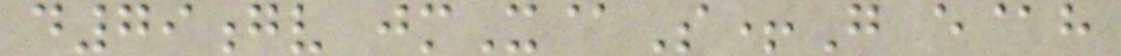d79gv jmX@S+G e@h
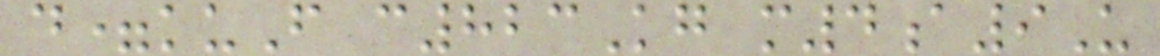d=kuF c823Kg m4a9U
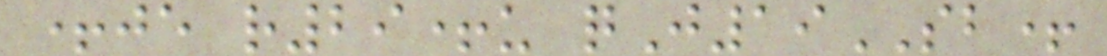+je r29+u qJ19SB+
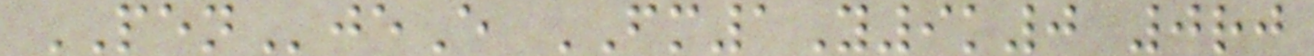PENjeE FM1Y9k0 0rj
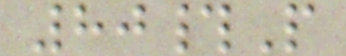80#P
